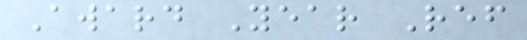Award Year Ref
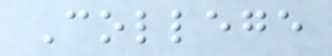College
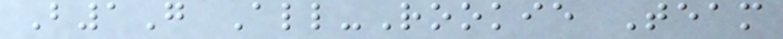B1G All-Rookie Team
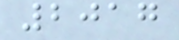2017
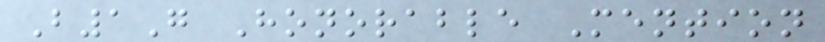B1G Honorable Mention
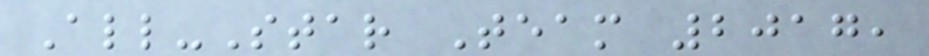All-Star Team 2017,
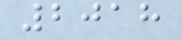2018
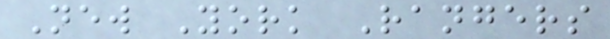New York Rangers
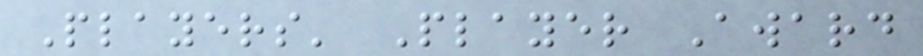Players' Player Award
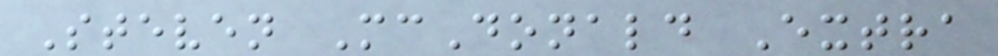Steven McDonald Extra
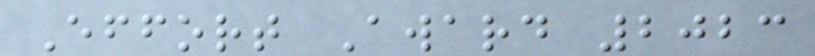Effort Award 2023
